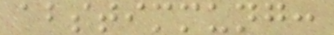abstimmung:
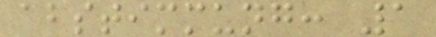abstimmung: 1
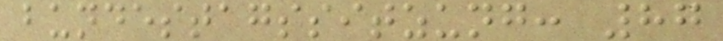bundestagssitzung: 87
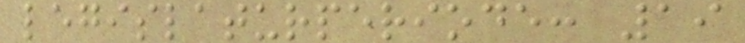legislaturperiode: 19
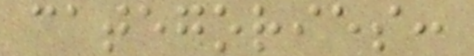categories:
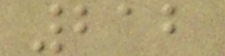212
